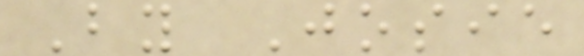By Josie
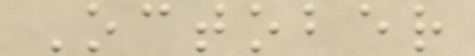October
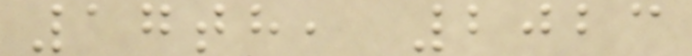17th, 2023
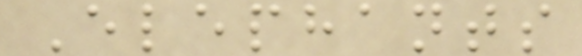Elephants
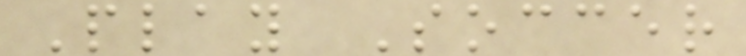Play Soccer
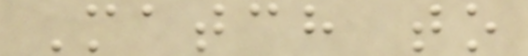Match to
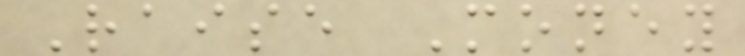Raise Money
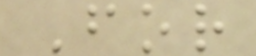For
